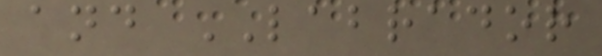and LABRADOR
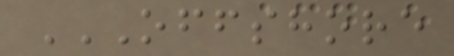OFFSHORE
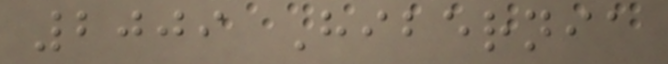2009 Hibernia
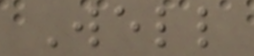Well
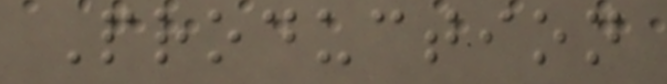Production
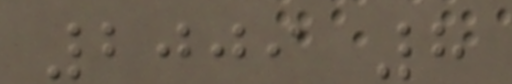2009 8
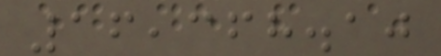16,368.10
